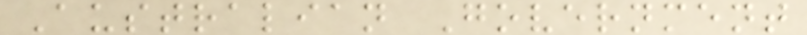Australian Government
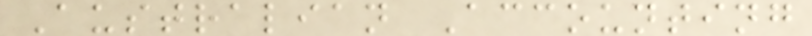Australian Accounting
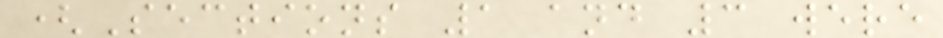(Sections 1 and 3 were
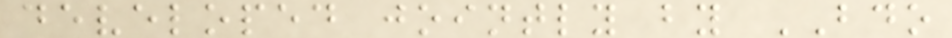developed jointly by BDO
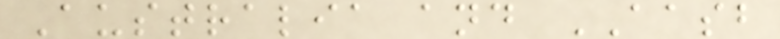Australia and AASB
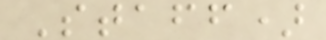Staff)
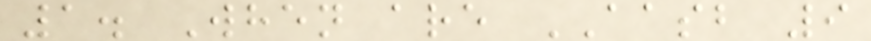1. When are AASB 9
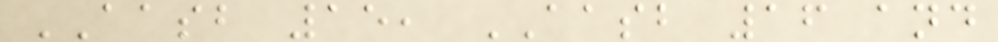AASB 15, AASB 16 and
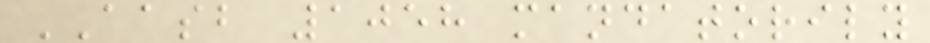AASB 1058 mandatorily
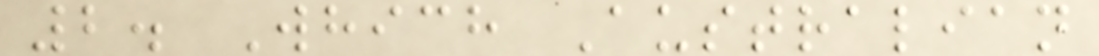2. Which Australian
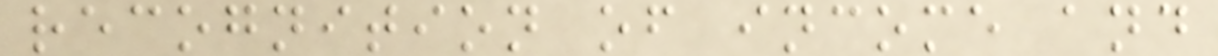recognition of income and
